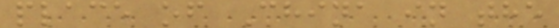place of China in the
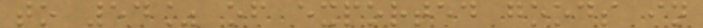to 54% of exported goods in
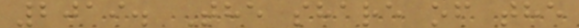2019. The share of the
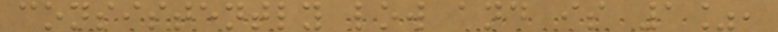consistently low and is 1%,
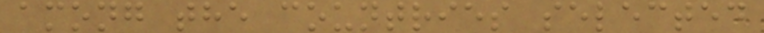among the countries selected
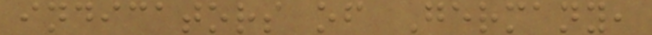indicators of Germany,
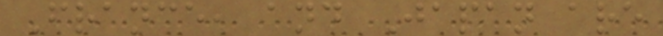France, and Japan are
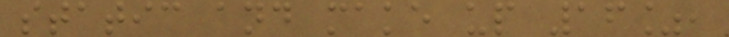static and make up 16%,
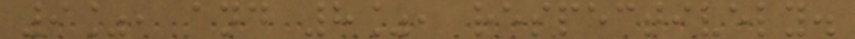9%, and 8%, respectively.
